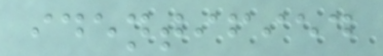identified
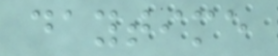daytime
